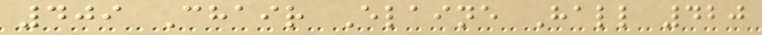409 Chair Elaine Hall 420
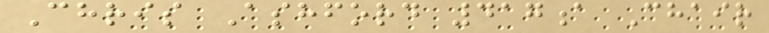Chris Ashford 417a Chair
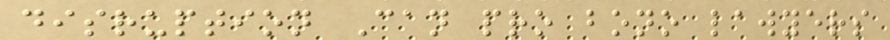disruption Can pro bono lawyers
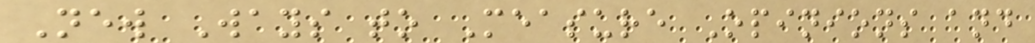New Ways to Measure Opinions and
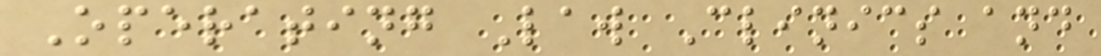Operating Law Clinics and
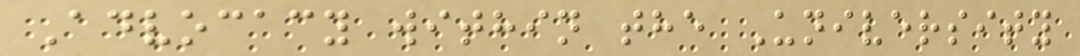Advocacy within the University
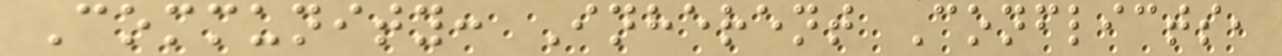Community: Inherent Conflicts,
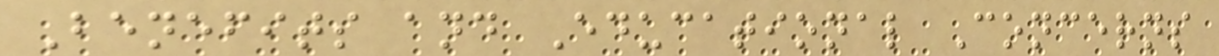Benefits and Educational Concerns
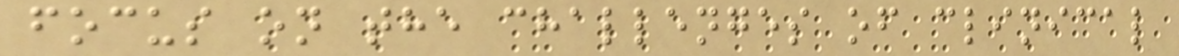focus on the challenges of clinical
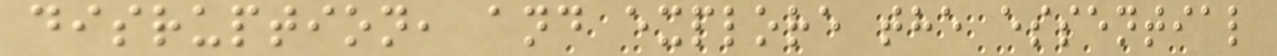disruption, and explore the essential
